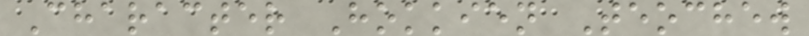Character Hokkien Teochew
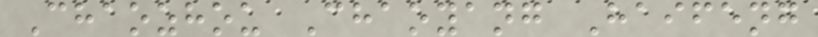Chaozhou Chaoyang Haifeng
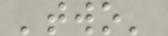'two'
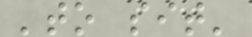'to sit'
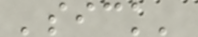'sick'
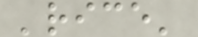'rice'
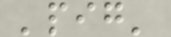'pig'
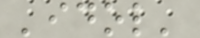'idol'
